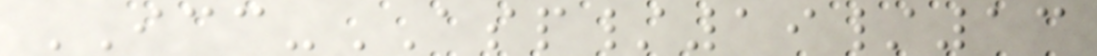ICC-ASP/19/13
